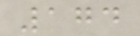174
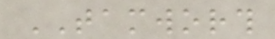TAMWORTH
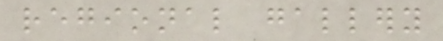regional gallery
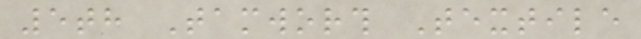5th Tamworth Textile
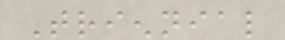Triennial
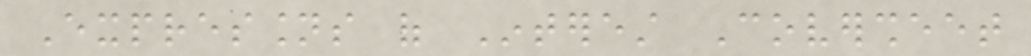Expressions of Interest Coversheet
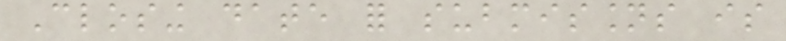Closing date for submissions is
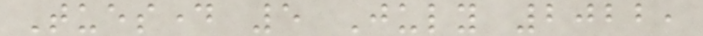Tuesday 5 July 2022,
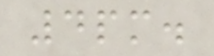4pm.
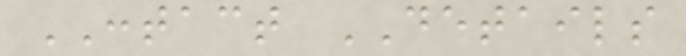CONTACT DETAILS
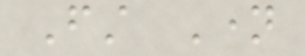First Name
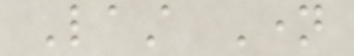Last Name
